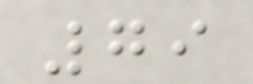79
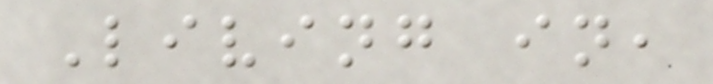Living in,
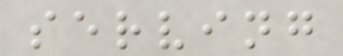serving
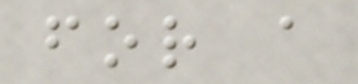for a
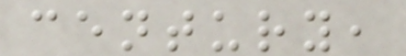century,
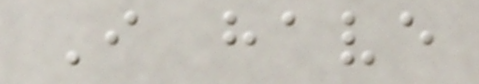I have
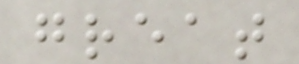great
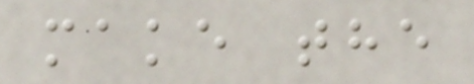make the
